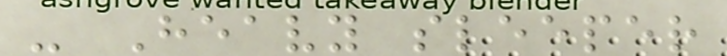- Heavy sleeper
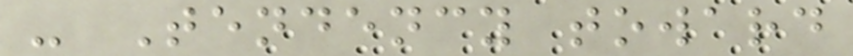- Tendency toward
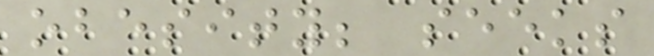obesity; seeks
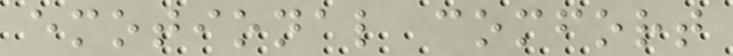emotional comfort
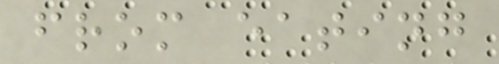from eating
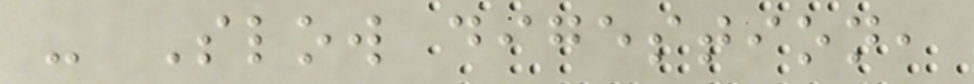- Slow digestion,
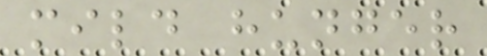mild hunger
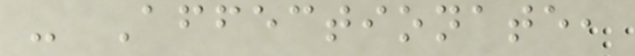- Affectionate,
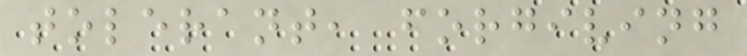tolerant, forgiving
